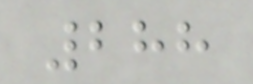288
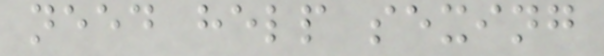need help sexing
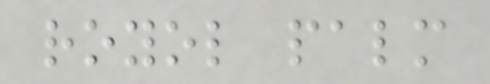royol palm
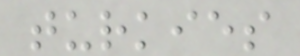turkies
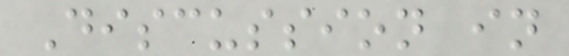Discussion in
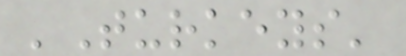'Turkeys'
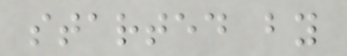started by
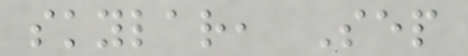skylar, Sep
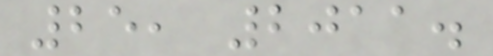25, 2011.
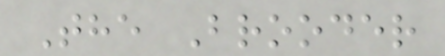The Brooder
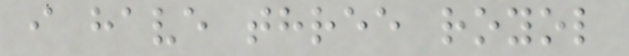i have three royol
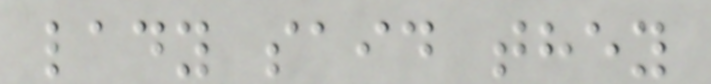lady said they
